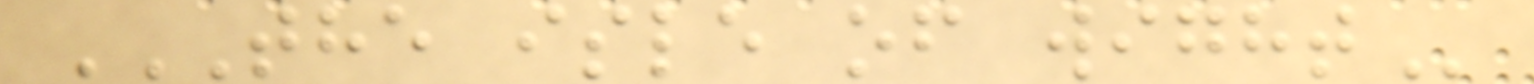THE ISLE OF WIGHT
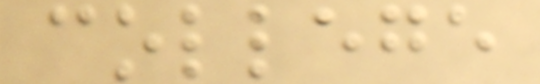college
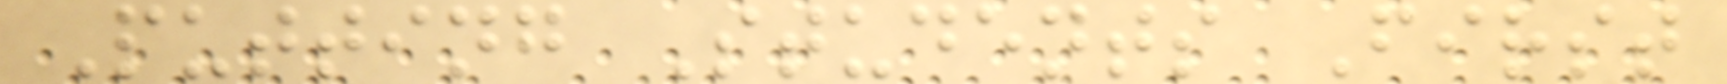Putting Students First
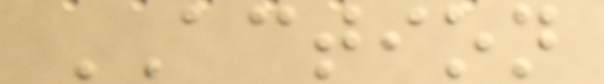ACTION
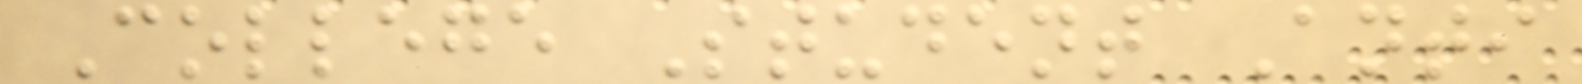College Student Anti
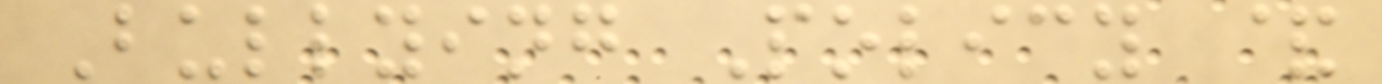Bullying Policy &
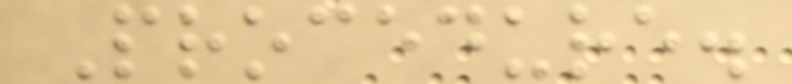Procedure.
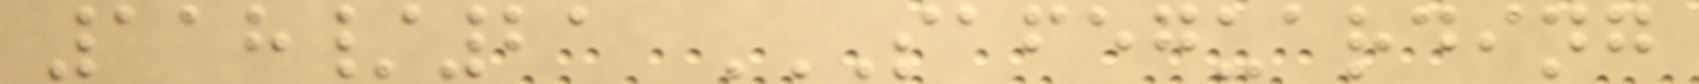118/21 SAFEGUARDING
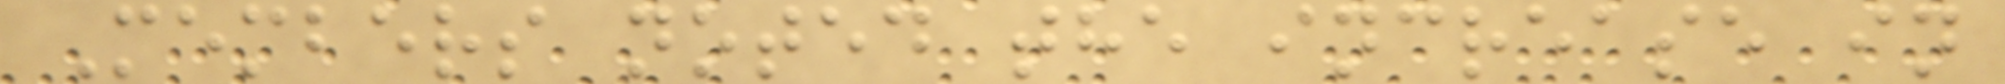Members noted the increase in
